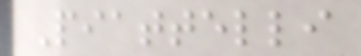Piattelli
